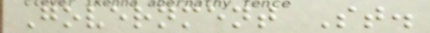Government St.
